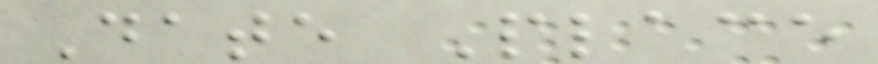Date Place
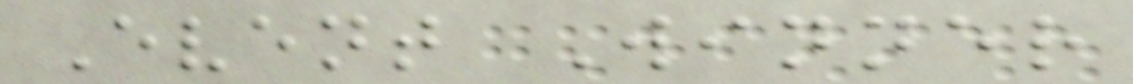Event Winner
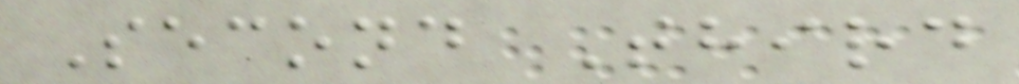Second Third
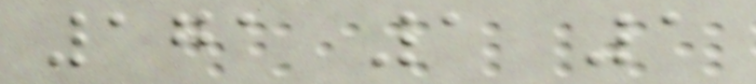171 1 1
